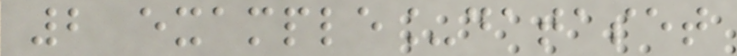2 example_dataset
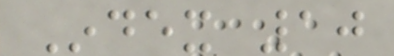Index 10
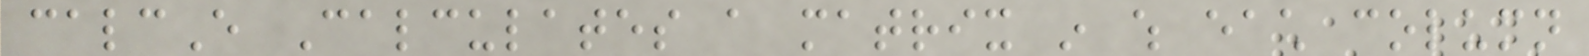calcE Calculates a matrix in which each column
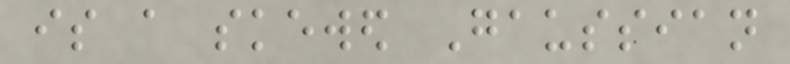is a skewed Gaussian
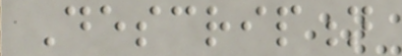Description
